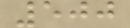500
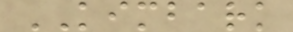KIMBARK
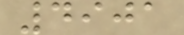4901
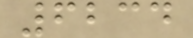6234
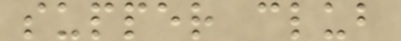supper club
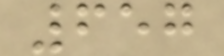657
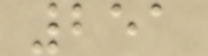251
